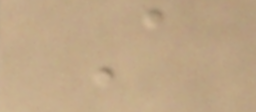A
